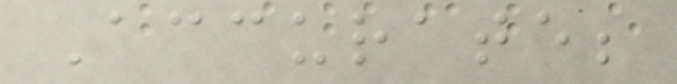Accurate;
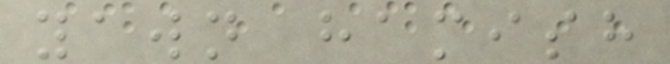yawn hamish
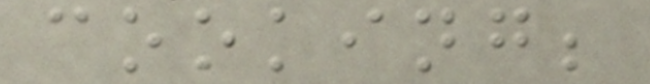cooking;
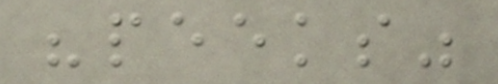"peeks"
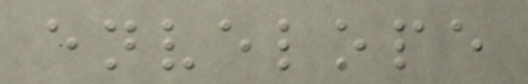envelope
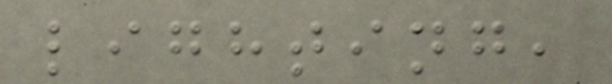lighting,
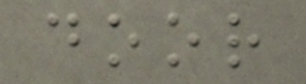door
